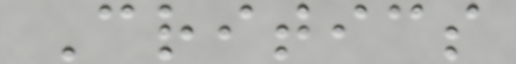Critics
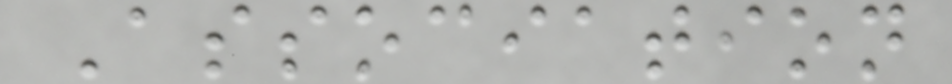Association
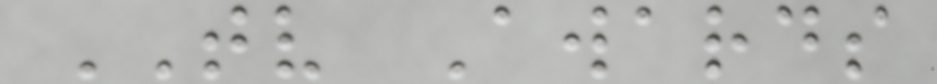TV Awards
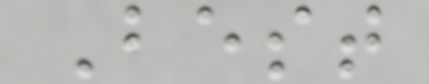Best
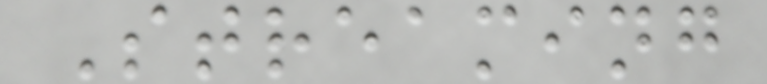Streaming
